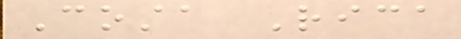Costa Rica
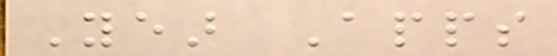Year Apps
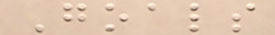Goals
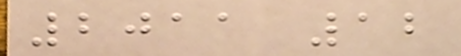2011 12
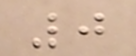0
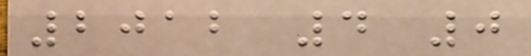2012 4 0
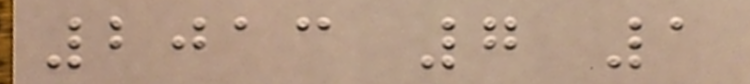2013 7 1
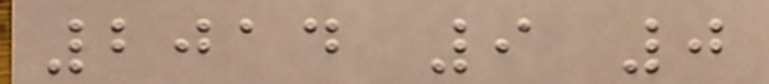2014 9 0
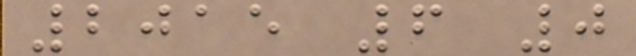2015 6 0
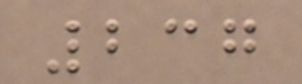237
